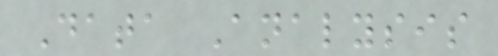Data Analysis
